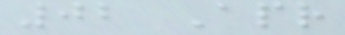02 Apr
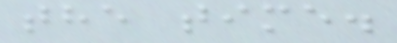the time.
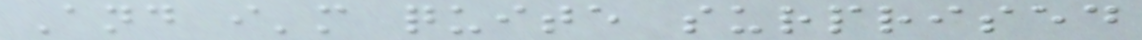And i'm quite surprised
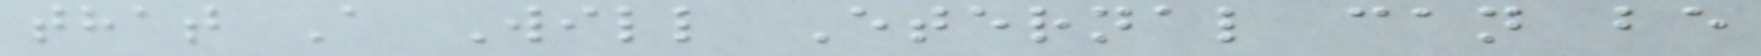that A Will Eternal can be
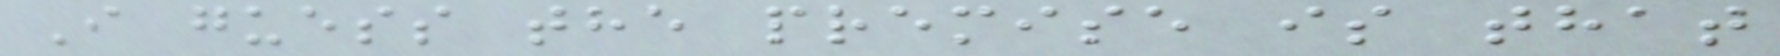I guess the premise is that
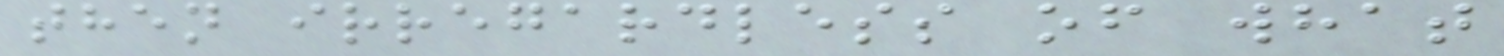then irregardless of what
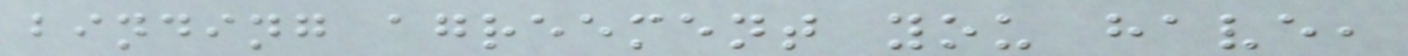binding agreement you have,
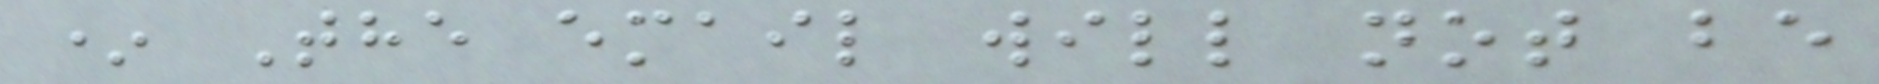* The email will not be
